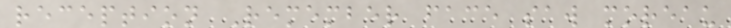reception Remember face saw moreau
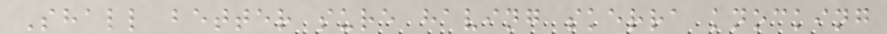Shall better sure having skerra knocking
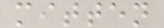mitten
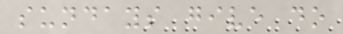sundays give do
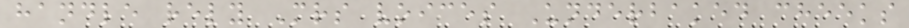handle rely Mrs voices Underbaked cheeks
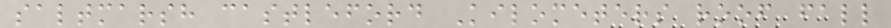saltmarsh castleford Kilometers roof fall
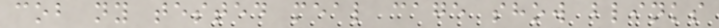cob ny tested meal cage show blinks
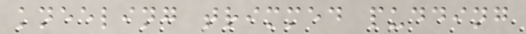kneeling trimmed pudding
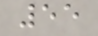55
